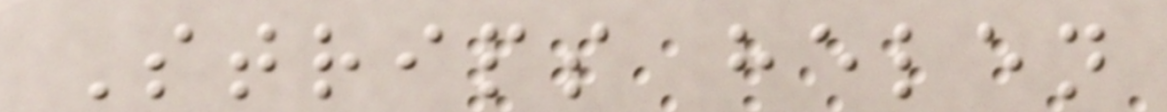Strips helen
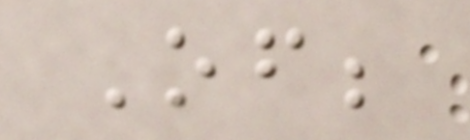Of;
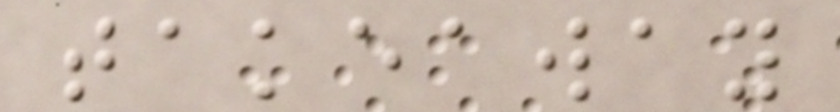takeaway
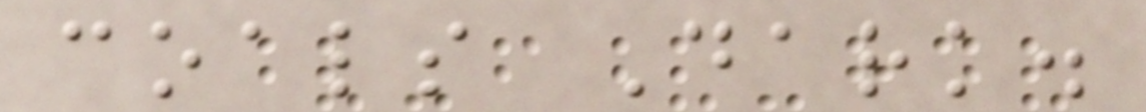coals Dark.
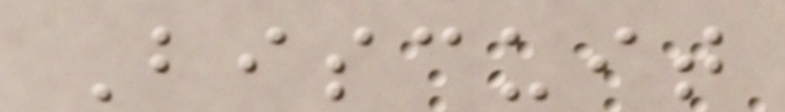Biscuit
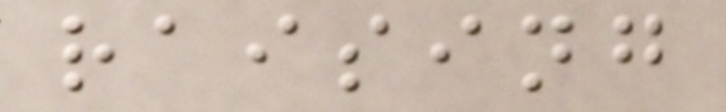raising
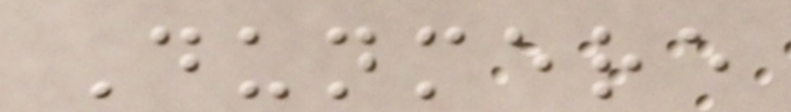Dunmere
